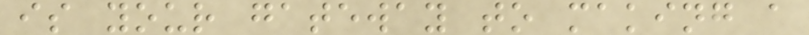is your gateway to making a
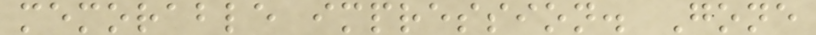memorable impression. Gone
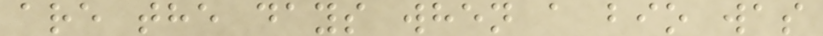are the days when a bio was
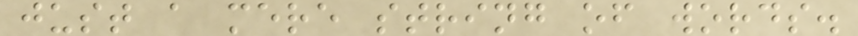just a mere string of words.
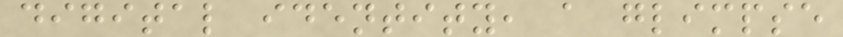digital identity, a glimpse
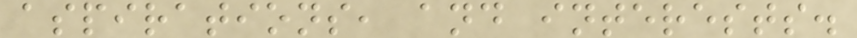aspirations, and interests.
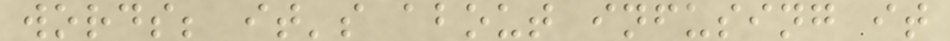words; it's about infusing it
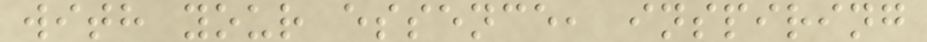with your essence, inspiring
